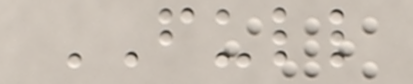FULL
